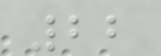22
